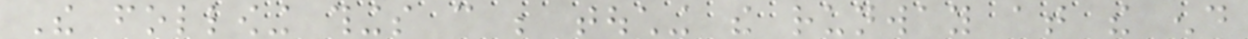The following things can be touching the runway at the end
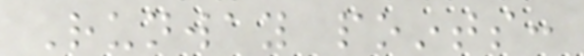Runway points:
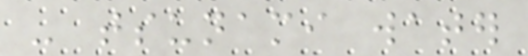- tsunami water
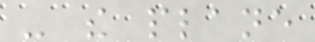- the plane
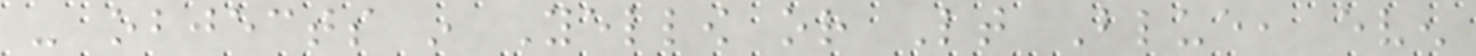- objects in Yellow or Lt Blue, even
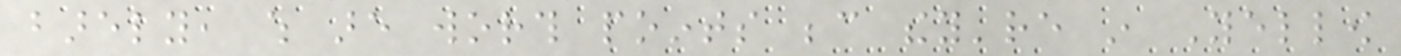barely, which are worth points because they're in Yellow
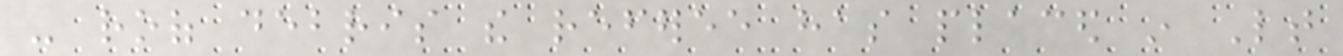- roof debris the referee has placed in Lt
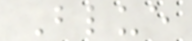Blue
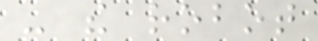- the robot
